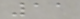11
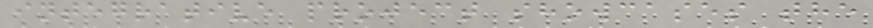integrative project showcases the
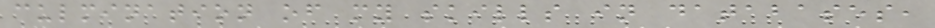culmination of my skills in databases,
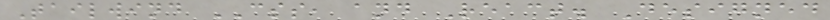Tailwind CSS, and React. Designed
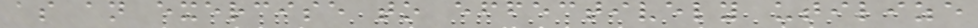as an exercise to effectively utilize
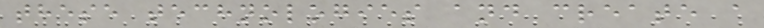these technologies and create a
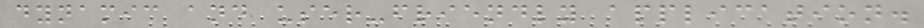dynamic and user-friendly application.
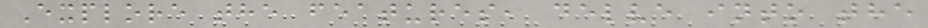Explore the features, delve into the
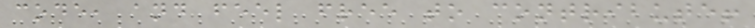code, and feel free to contribute!
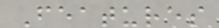Features
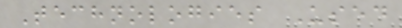Technologies Used
